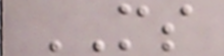MS
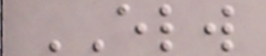ELW
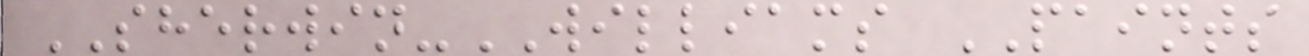SHERWIN-WILLIAMS PAINTS
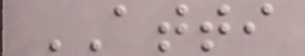ATTI
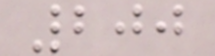200
